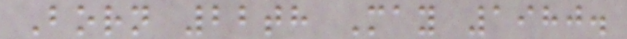Born 22th May 1980.
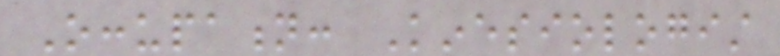Occupation: Kinesiologist
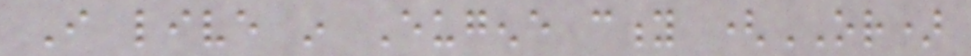I live in Eugene city (OR)
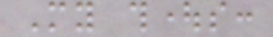My thoughts:
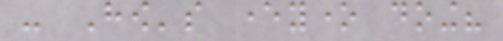- How's everyone doing?
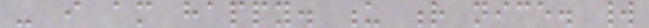- i am happy. u r nice. world
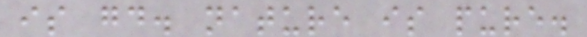is good. nature is pure.
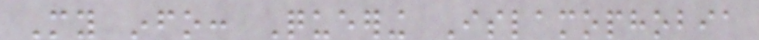My info: Queering Islamophobia
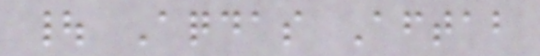| Aqdas Aftab
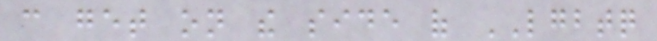can get on the side of LGBTQ
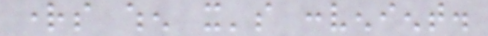rights when it's convenient.
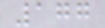177
